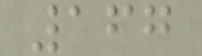167
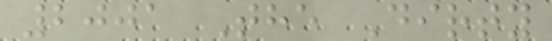2001 The Dirty
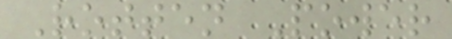Rotten Power
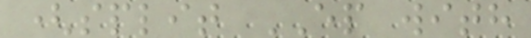(split EP with
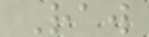Raw
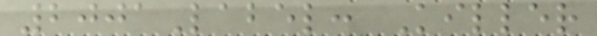2001Label: Killer
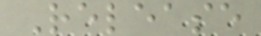Release
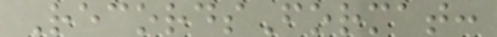RecordsFormat:
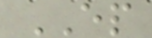EP
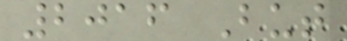2016 But
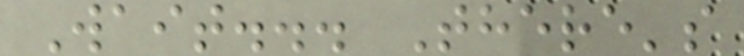Wait... There's
